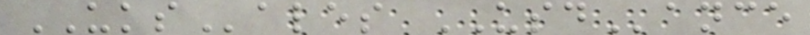UKSales USDance
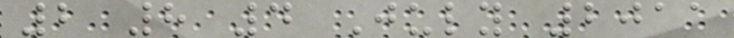2 8 4 July 2011
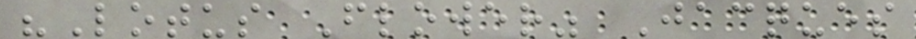"Lotus Flower" Jacques
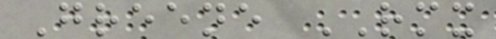Greene RMX
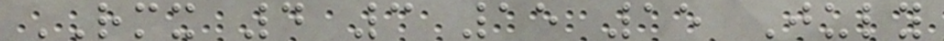RMX 4 3 15 15 July
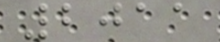2011
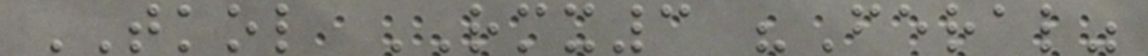TKOL RMX3 "Feral"
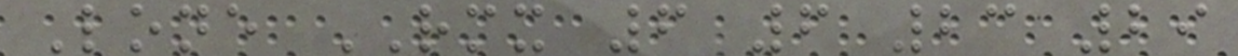Lone RMX 6 6 23 29
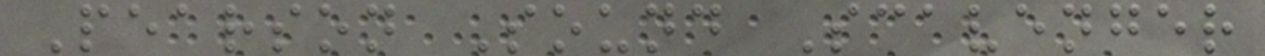Pearson Sound Scavenger
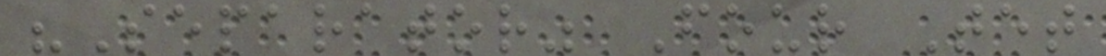"Separator" Four Tet
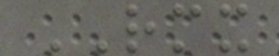RMX
